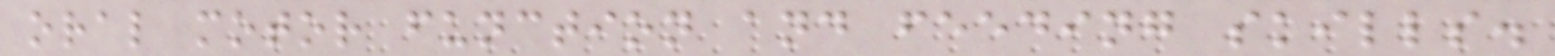oral motor function and feeding skills.
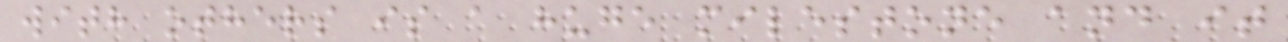with others is a huge milestone and it
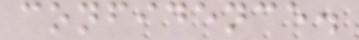confidence.
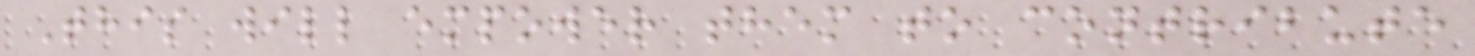This will empower them to contribute
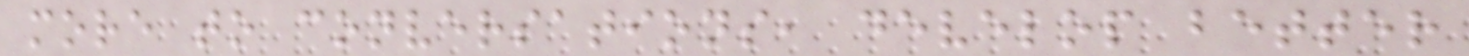more to conversations, develop better
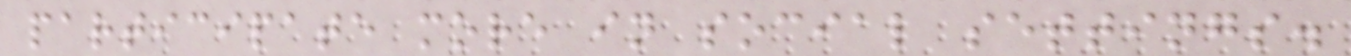participate more in social settings.
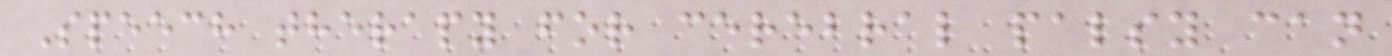Speech therapy for cerebral palsy can
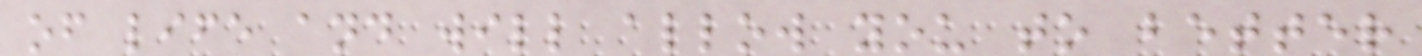of life and will allow you to better
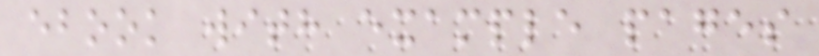ebook with example pages
